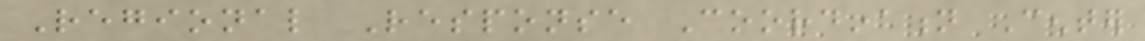Regional Response Coordination Center
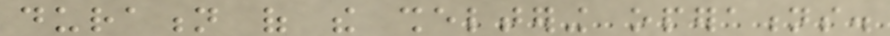duration of the sheltering operations.
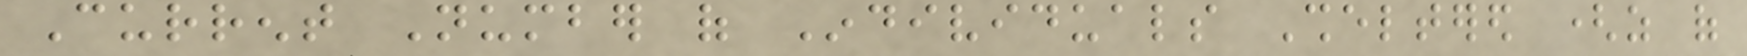Current Number of Individuals Sheltered (as of
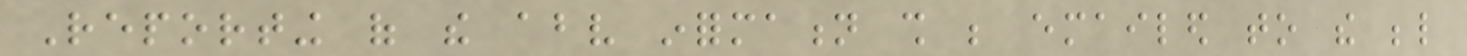Reporting of the above information shall be emailed to the below
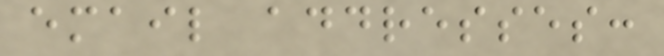email addresses:
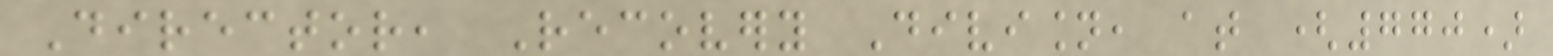Director, Recovery Division, at (770)
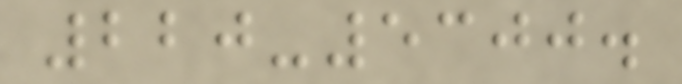220-5300.
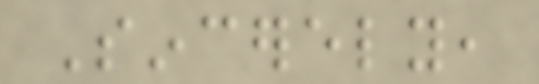Sincerely,
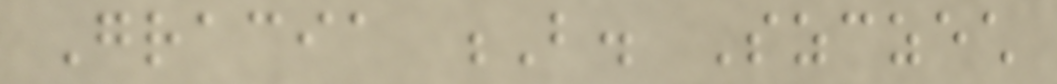Gracia B. Szczech
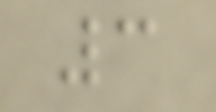3
